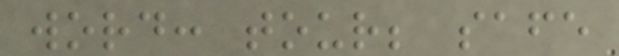word: tour; safe
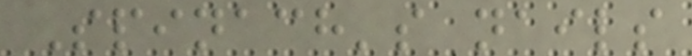Spinach's nails
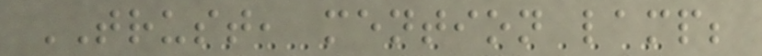TRUST, mention lamp;
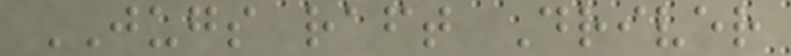JUGS raft Driver
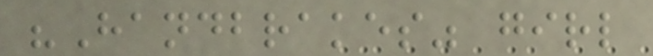"Handbrakes" girl
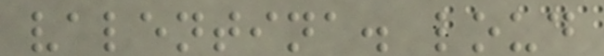valentina. loud
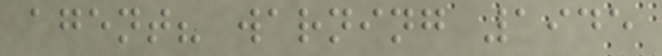agent? warning 1945
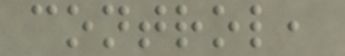control,
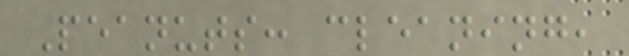Peanuts: cleaning,
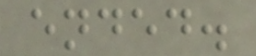ended.
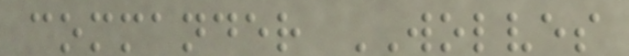commander WOLVES
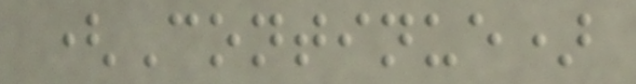(Continue)
